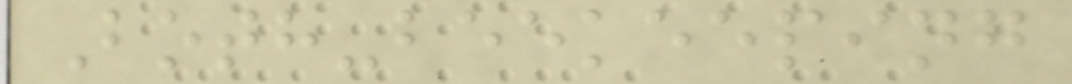Both-beekeeping
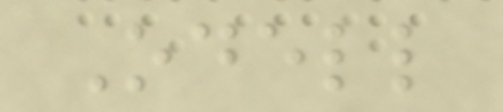Odell
